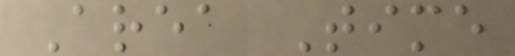Area Time
